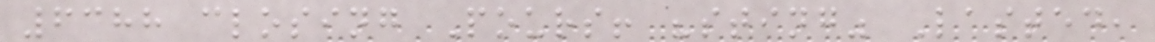6388 closing Pours! "sting" Lasted,
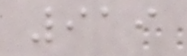919
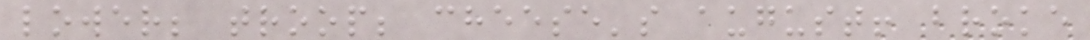lower; troop; cheese's august! broke
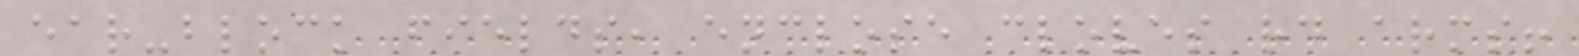ear-block fields, enclose cloves rd arms!
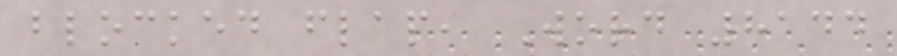blocked flap, Word 8144
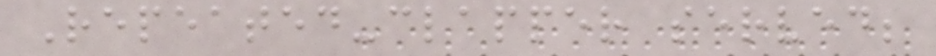Repeated-clapper served;
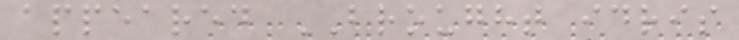appeared BROUGHT idris
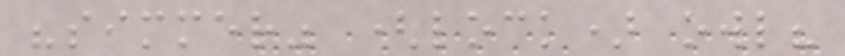"simmer" (lock) owl?
